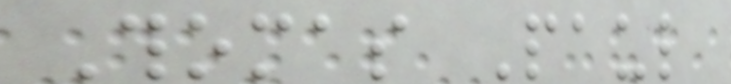Thomas Paul
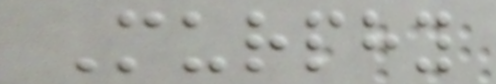Murphy
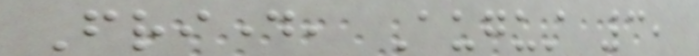Friday, August 3,
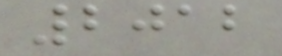2012
